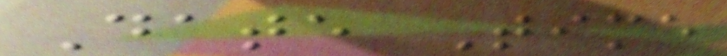Date Time
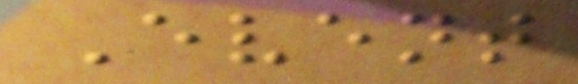Event
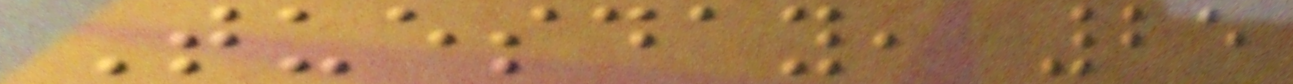Tuesday, 25
